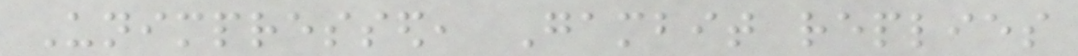Unimpressed, Gambit replies
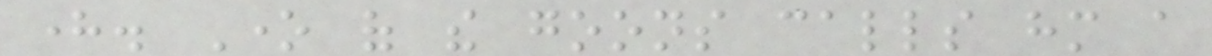here. One of the goons calls him a
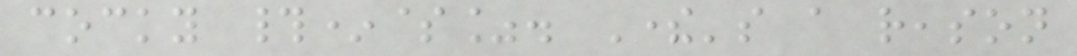cocky #*$%. There's a reason
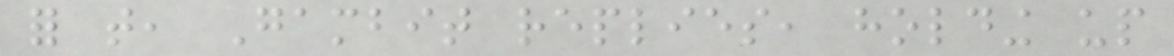for that, Gambit replies, holding up
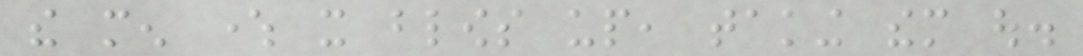the men where it blows up, taking them out.
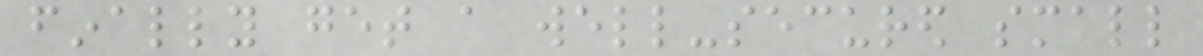finally get a well-secured small
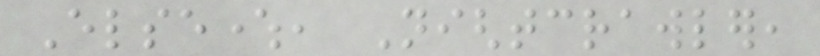Elsewhere, Nightcrawler,
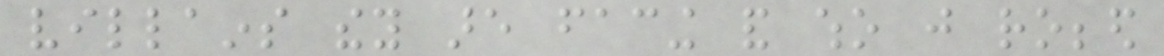villains they are facing and who just robbed
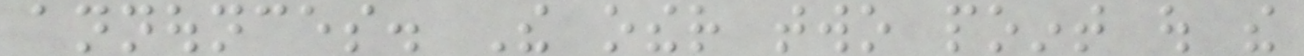announces. The other two point out the
